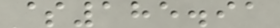$185.91
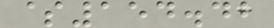$154.42
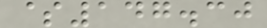$147.30
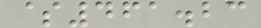$461.23
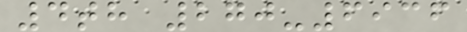4th 270-6936
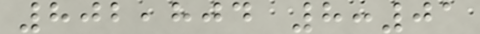802,804 8:01
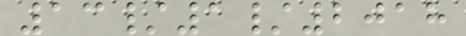13/1/2018
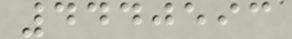4440593
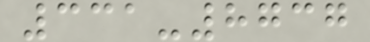331-8737
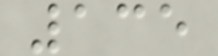135
